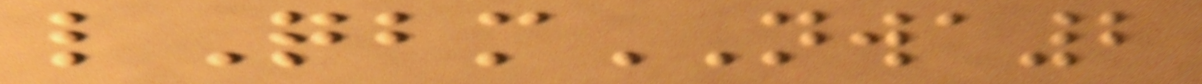lQbmNWA2
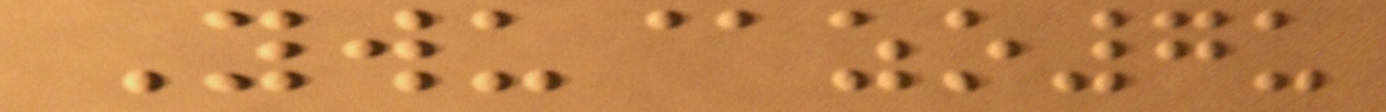Ywu@zo7u
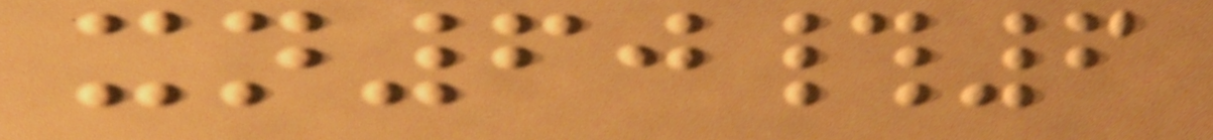xn60#6
